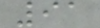91
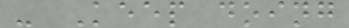- Keep doing
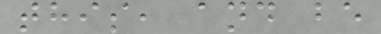this, and be
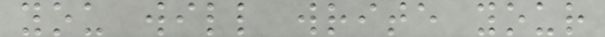you will write your
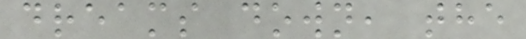dreams down, the
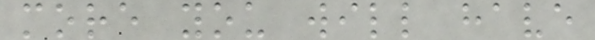more you will have
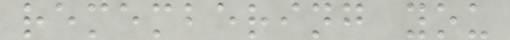remembering you
